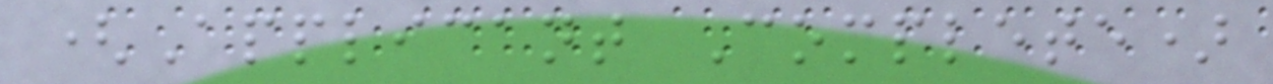(Applicant Complete)
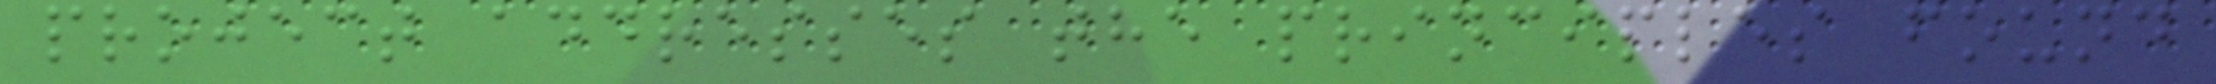project addresses the principles found
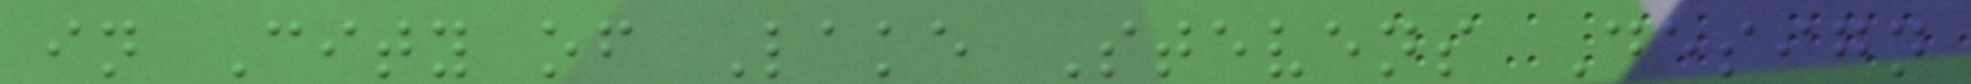in City of Lake Stevens Design
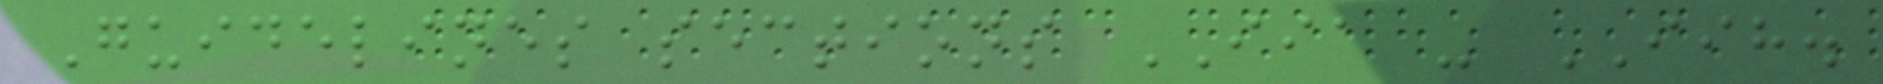Guidelines sections IIA - IIH.
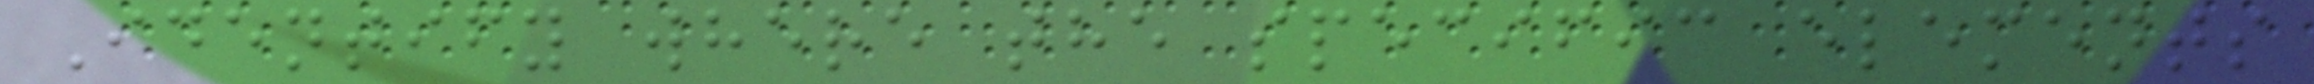Identify where the specific elements
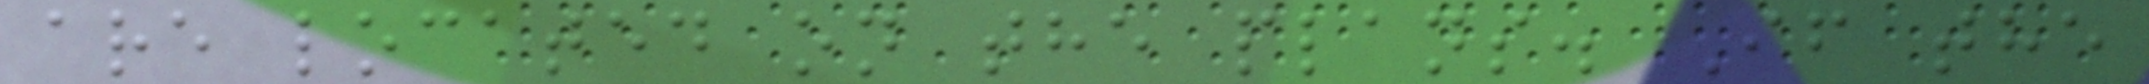are located on the plans. If the
